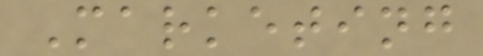Marketing
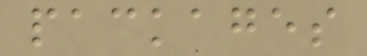packages
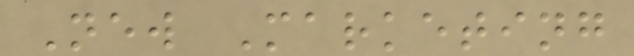New Marketing
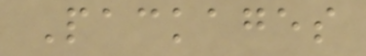Packages
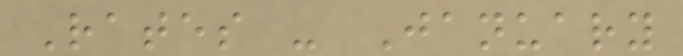Rates - January
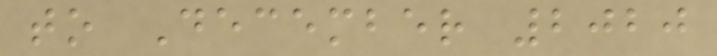to December 2020
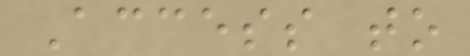Access to
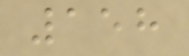158
